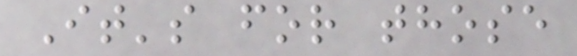It's for those
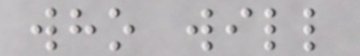who will
